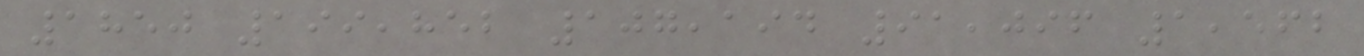1850 199,852 107,194 91,096 1,562
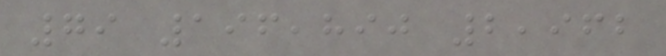79 196,890 2,962
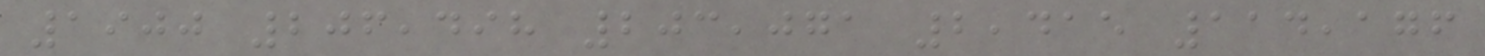1900 206,498 203,071 2,415 114,176
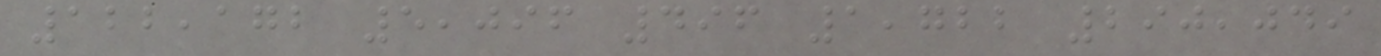122,172 5,096 496 1,722 290,049
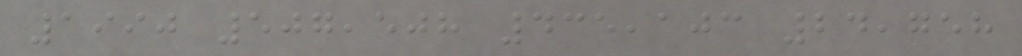1990 507,508 435,103 24,758
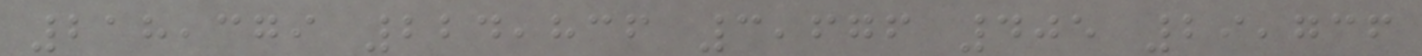218,379 224,836 3,676 405 29,736
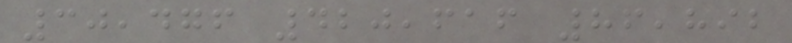30,476 420,616 86,892
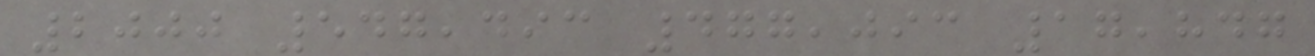2000 547,493 477,093 17,847
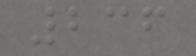236
